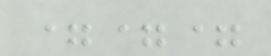===
